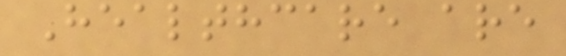Healthcare are
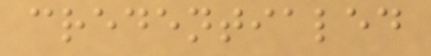credentialed
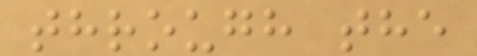through the
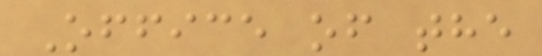Office of the
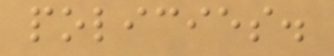policies.
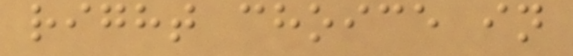right choice in
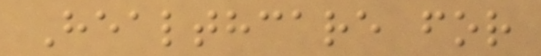Healthcare for
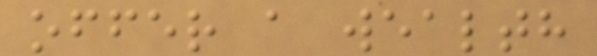offer a wealth
